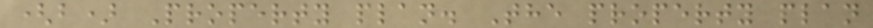(b) Property plan. The property plan
